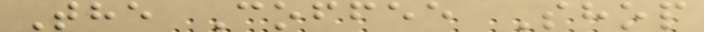The Coffee Shop
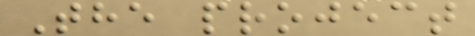The project
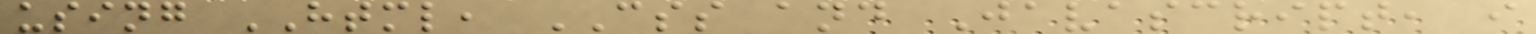using HTML, CSS and Javascript, i
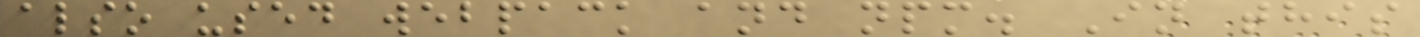also used webpack and npm. In this
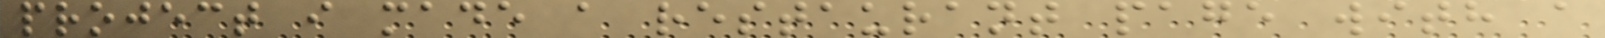project i made a restaurant page with a
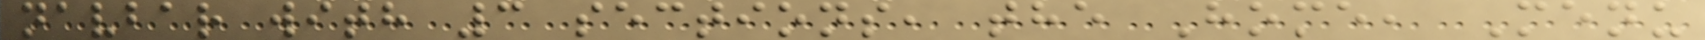navbar with 3 sections, the Home, Menu
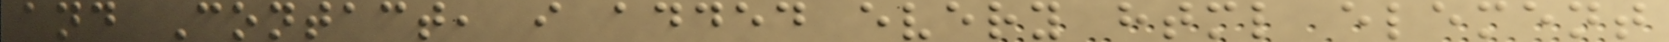and Contact, i added every html element
